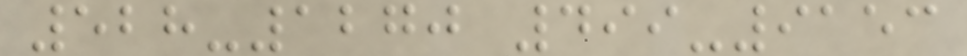528-1270 499-9153
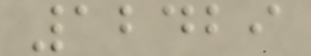12429
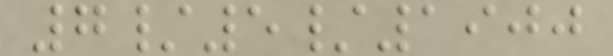7/5/1900
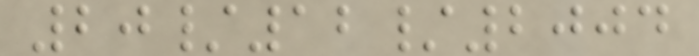20/12/2004
